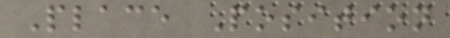Place Position
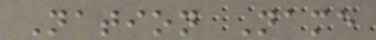Nation Name
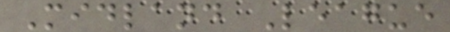Midland League
